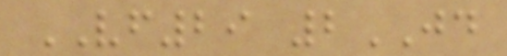VF29 2JD
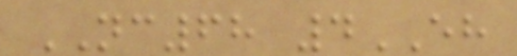NC68 4EH
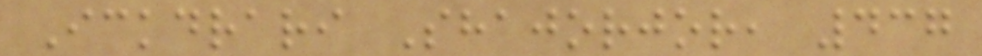Ickdrari Shajorjor, 437
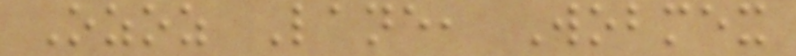Ozoz Lane, Wobmex
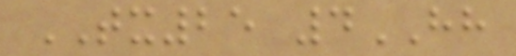TX25 4HH
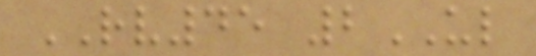RV45 2UL
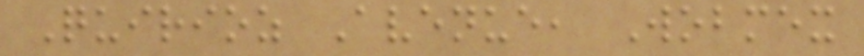Quirioz Avenue, Wobmex
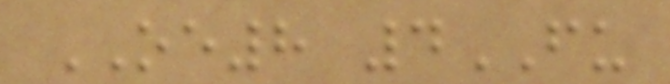OE8 4FU
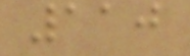110
